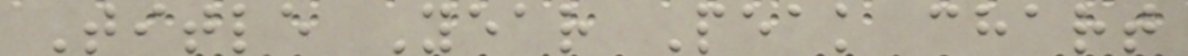Title Year Peak chart
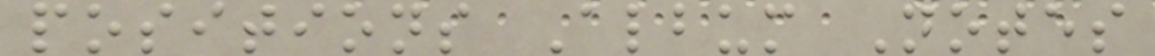positions Album Notes
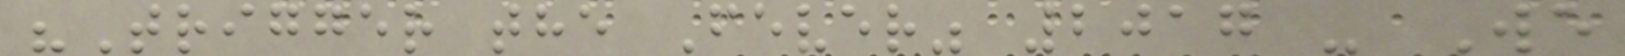"Trigger the Fever" 2017 - We
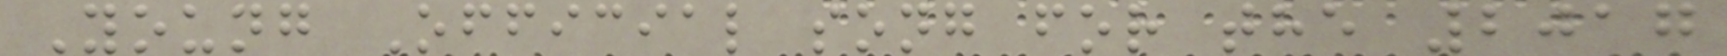Young Official song for the 2017
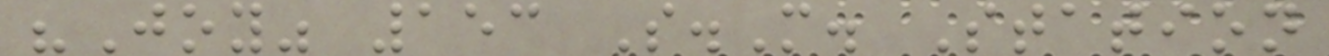"Joy" 153 S.M. Station
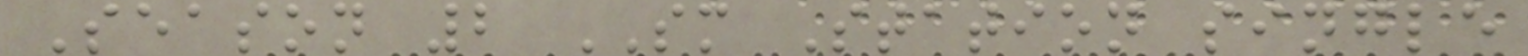Season 2 SM Station single
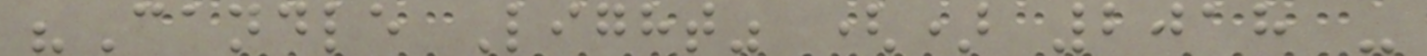"Candle Light" () 2018 -
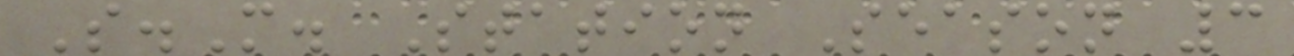S.M. Station Season 3
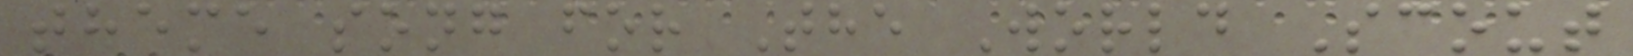theme song for The World Scout
